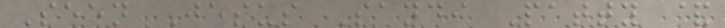Seen Jesus Sandi Patty &
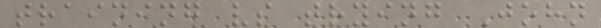training vs trying John
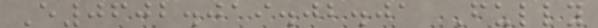E0602.019.02.01 Fully
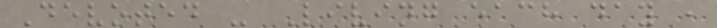Devoted - Living each day ,
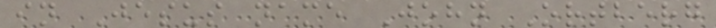in Jesus name John Ortberg
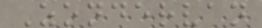Zondervan
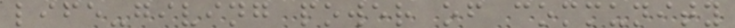life-giving power of community
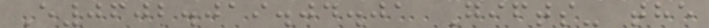E0602.019.04.01 Gifts- the
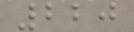220
